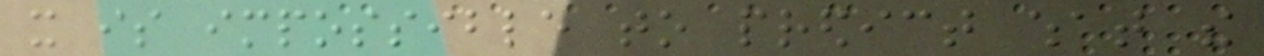it is impossible to predict what the
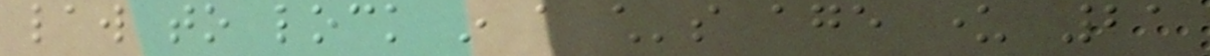law to lock in a child's age under 21
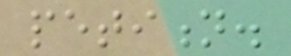petition.
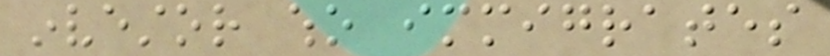investor who immigrates
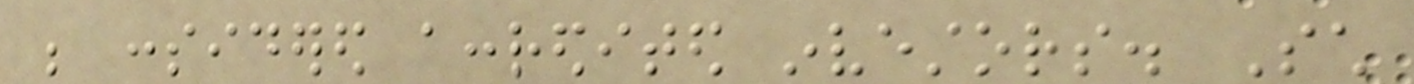be considered accredited investors. Such
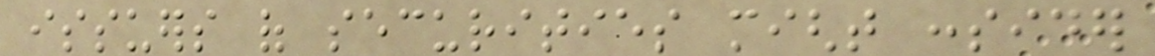issuers of securities might consider
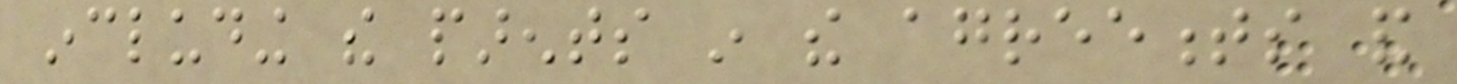including the parents in the agreements and
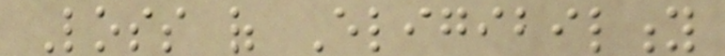Loss of Eligibility
